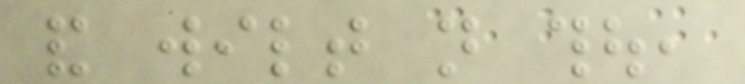and wilt not thou,
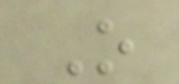O
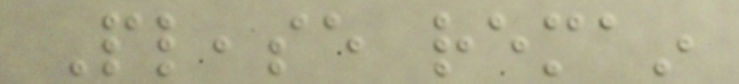Please remain
